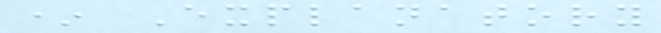* Explanatory
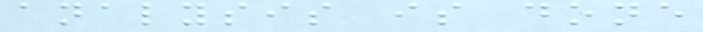analysis is done
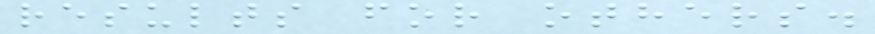results for others.
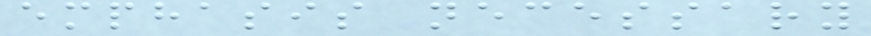emphasis necessary
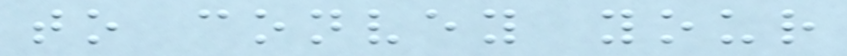to convey your
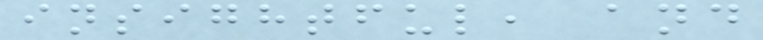insightful, and
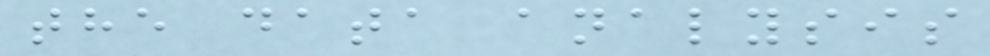the data analysis
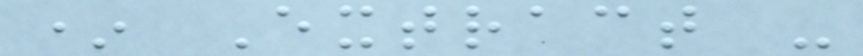* Extract -
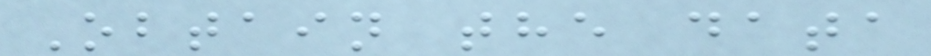Obtain the data
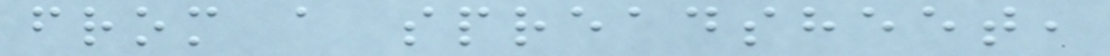from a spreadsheet,
